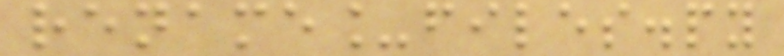rename_files.py
